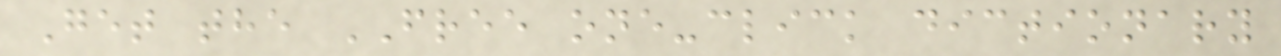Get the FREE one-click dictionary
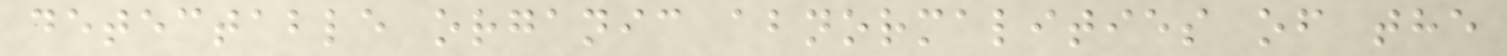detectable organic abnormalities of the
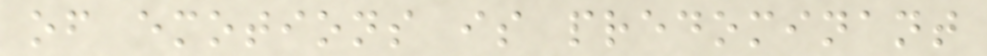of emotions is predominant
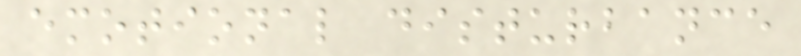emotional disturbance
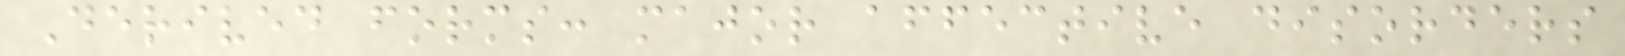Derived forms: major affective disorders
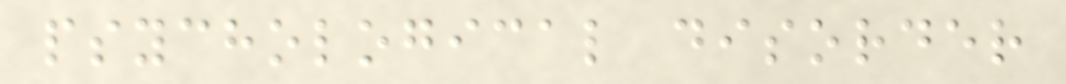psychological disorder
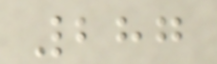287
